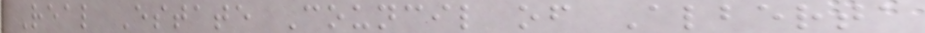Real Estate Council of Alberta
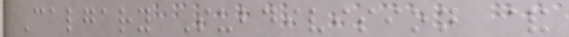Calgary Subdivision &
